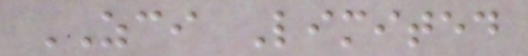ZCI Limited
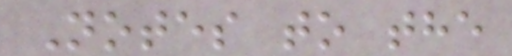Notes to the
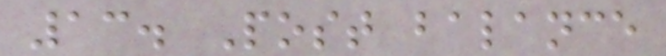13. Post balance
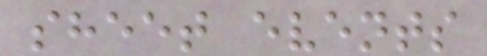sheet events
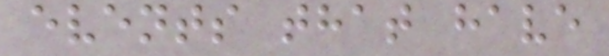events that have
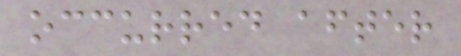occurred after
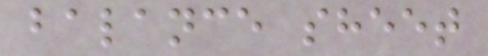balance sheet
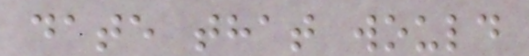date that would
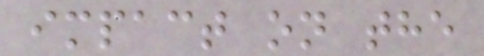impact on the
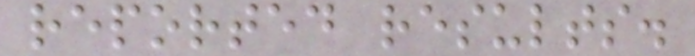reported results.
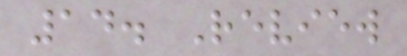14. Review
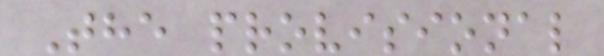The provisional
